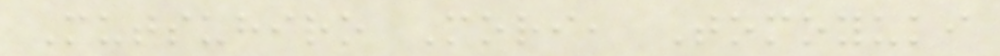Mutsuhiro Mori, Tomoyuki
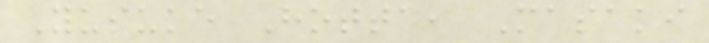Yusuke Hotta, Masaki
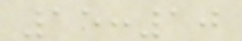15:10
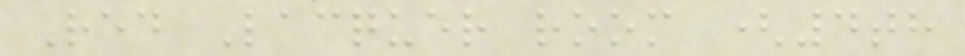Red Lacquer room (4th
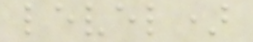level)
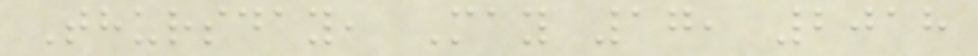Thursday, May 17, 2018
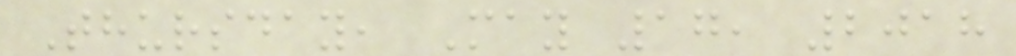Thursday, May 17, 2018
